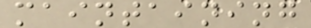maintaining
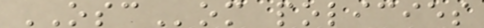OSCom policies
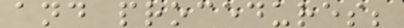and procedures;
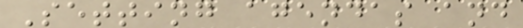Setting agendas and
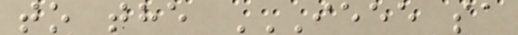to the IEEE SA
